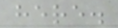here.
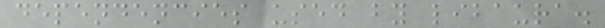dependencies used by libaura.
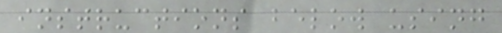instructions below using
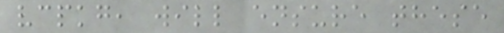vcpkg, will ensure these
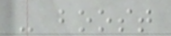- boost
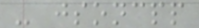- jsoncpp
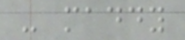- maddy
